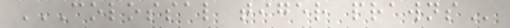COLOSSAL TIGER PRAWNS
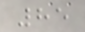85
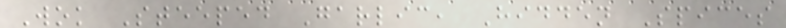Wok Steeped Garlic, Hidden Spices
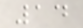14
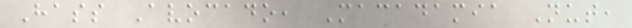Hass Avocado, Macadamia Nut,
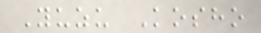Yuzu Kosho
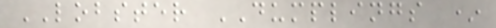LOBSTER DUMPLINGS *
